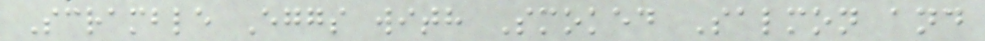Scramble Eggs with Smoked Salmon and
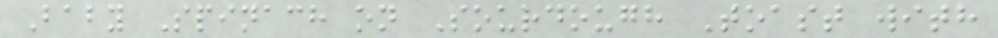Baby Spinach on Sourdough Toast with
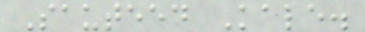Sauteed Kale.
